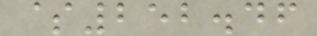$252.46
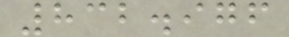832.976
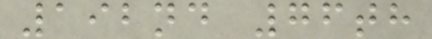192nd 76th
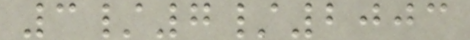3/7/2003
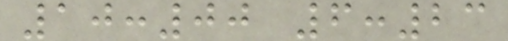10:00 6:23
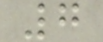7
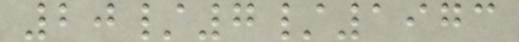20/7/1973
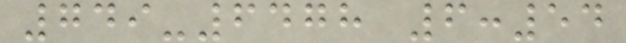749-6478 6:54
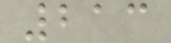213
